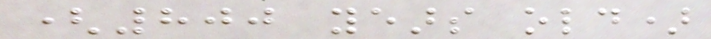(800 years old)
